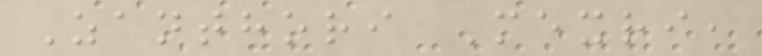Zanthori Mexri,
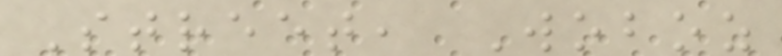Street, Woboz
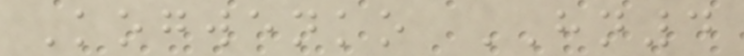Kogwenko HN4
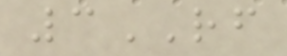3RF
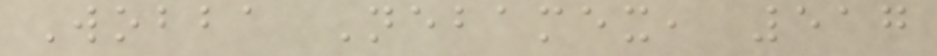Wobba Nebamex, 517
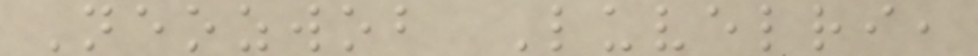Neozwob Luvelri,
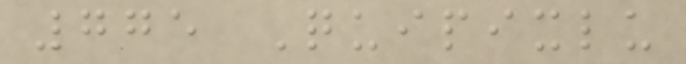775 Quipixlu
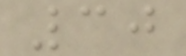30
